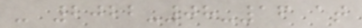- 2022-08-16 at
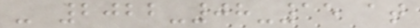- 2022-08-15 at
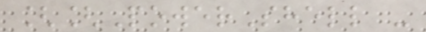[[PowerShell -
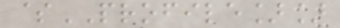$PROFILE]]
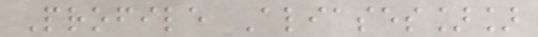Profile Aliases]]
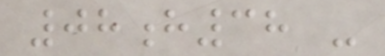08h38 -
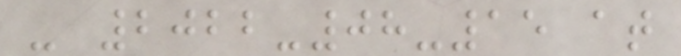- 2022-08-15 at
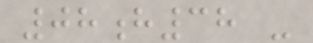08h38 -
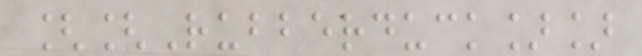[[Rubberduck]]
